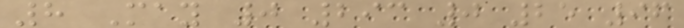8 May 0 293 0 25 96
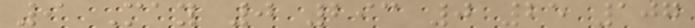9 May 0 293 0 25 107
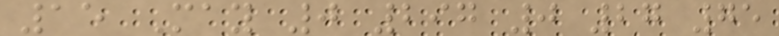15 May 0 297 0 27 75
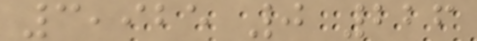3,925 0 226
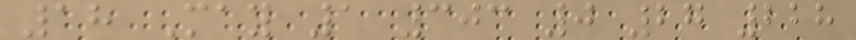18 May 1 303 0 27 228
